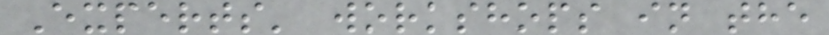Experts' workshops in the
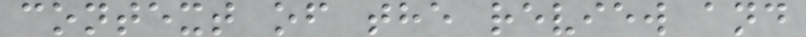context of the review and
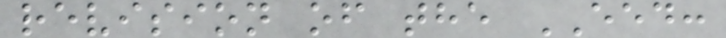revision of the EED:
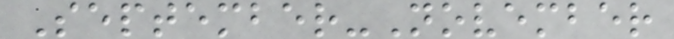September-November
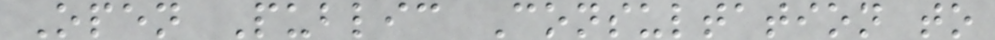Open Public Consultation to
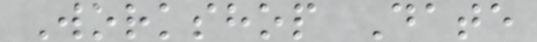Workshop Date
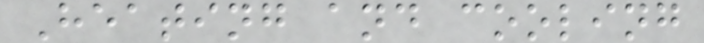Heating and cooling
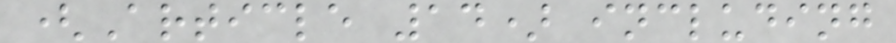(Article 14) including
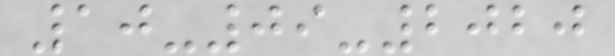10-09-2020
